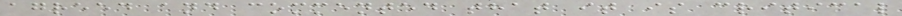agreed and commented that it is critical
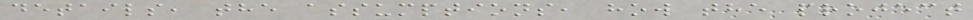details, the assumptions, how the project
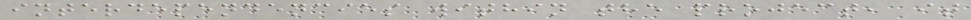interdependencies within the project, it
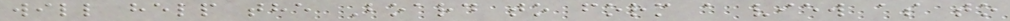will help the Board to form a view as to
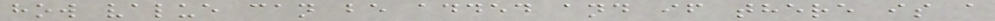how value can be added and if there is a
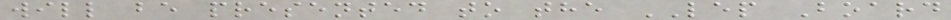will be presented to the LEP Board
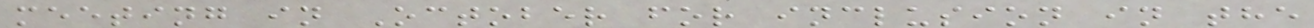meeting in October for inclusion in the
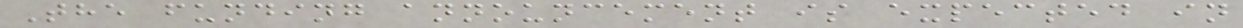The funding announcement is expected in
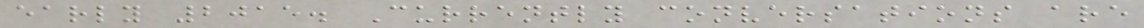early 2015. Currently conversations are
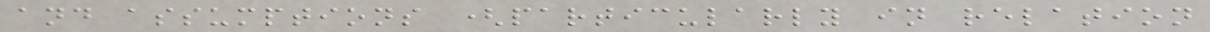and assumptions (particularly in relation
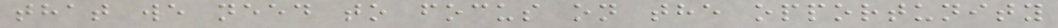that we need to focus on the opportunity
